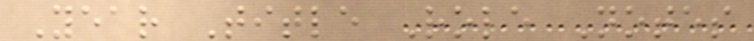Year Title Role Notes
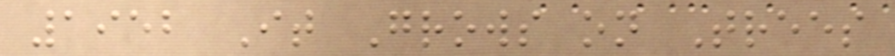1952 It Grows on Trees
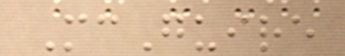McGuire
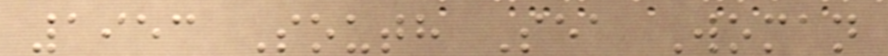1953 South Sea Woman
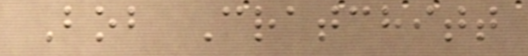Bob Cratchitt
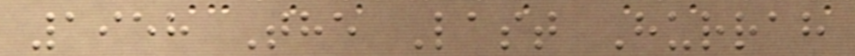1958 The Last Hurrah
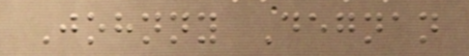Johnny Degnan
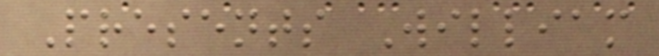Presents William
